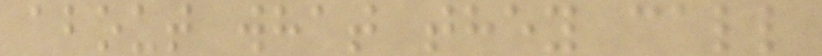about what they call
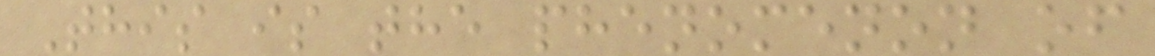This is the phenomenon of
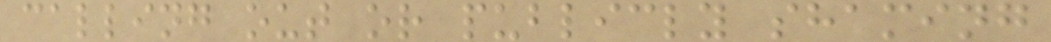calling out or publicly shaming
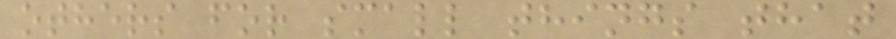others for small things that
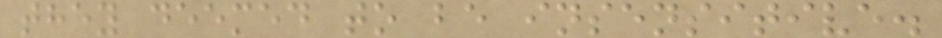they deemed to be insensitive.
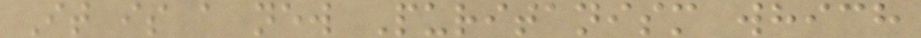It is a new Puritanism which
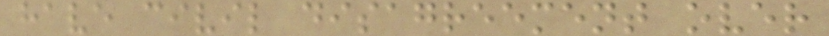have civil disagreement over
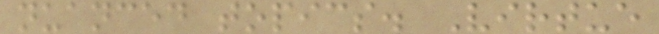nuanced topics. Virtue
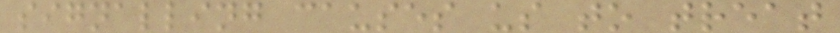signalling causes us to treat
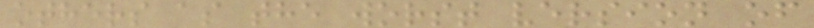others as the worst version of
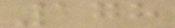178
